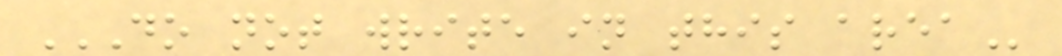DO NOT WRITE IN THIS AREA
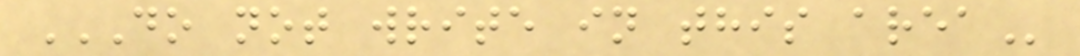DO NOT WRITE IN THIS AREA
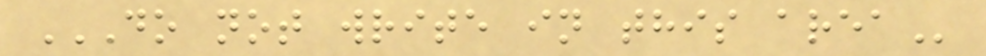DO NOT WRITE IN THIS AREA
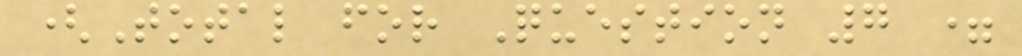(Total for Question 7 =
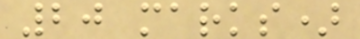20 marks)
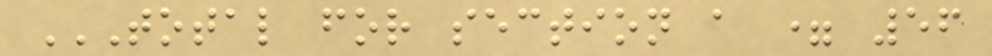TOTAL FOR SECTION A = 56
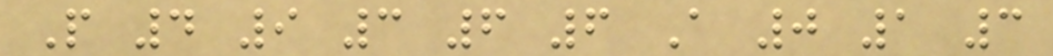P 4 9 3 6 6 A 0 1 3
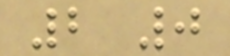2 0
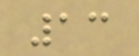13
